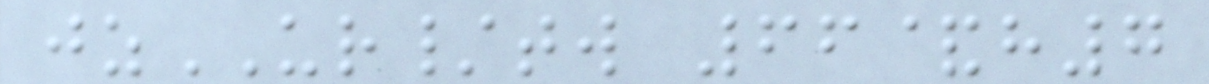jzUR/tw 66&h7
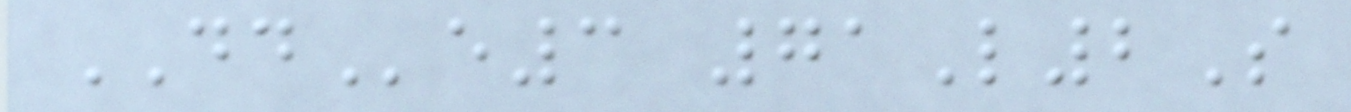DDe3 71L2S
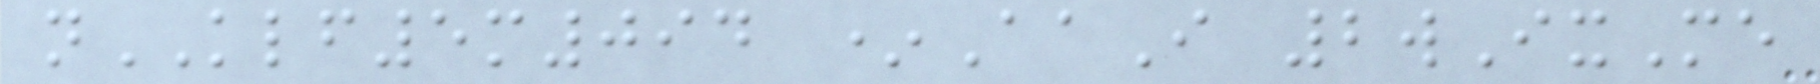nKLF5m094 *AaI 2wIxMe
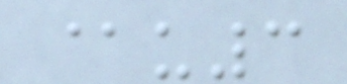@u3
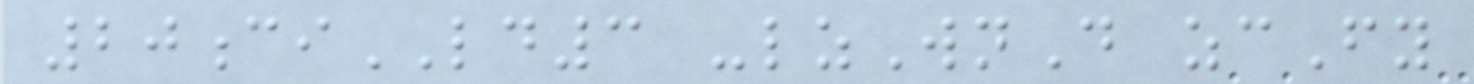20ciLD3 -lzWnD zcFy
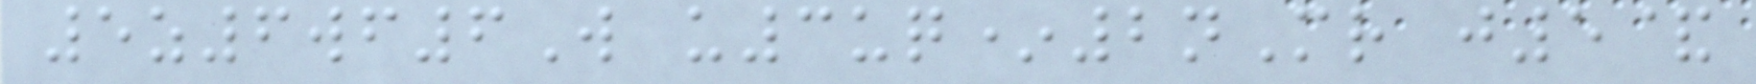5z6wf6W u3uq*2nMr j5&
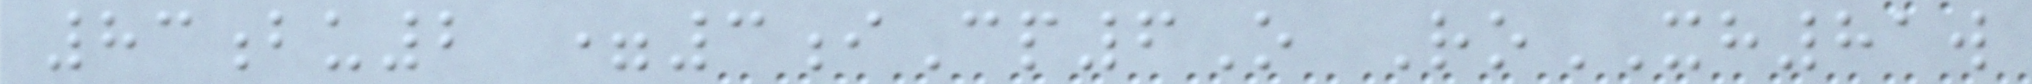83bu2 =3iCp6O RoXH81w
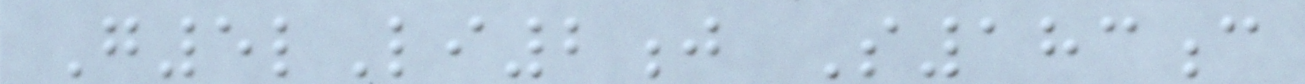G5lLi2j S183c
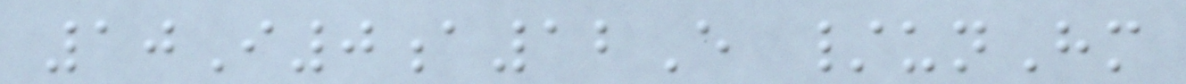10I0a12E /unHm
